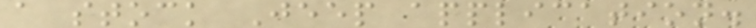a stock Jeep application.
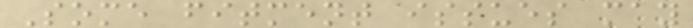Some fitment issues may
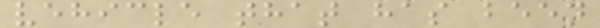vehicle that has been
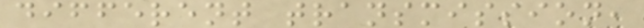different transmission,
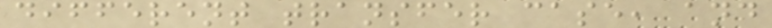different transfer case, and
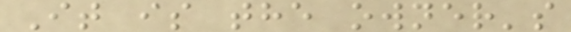It is the owner's
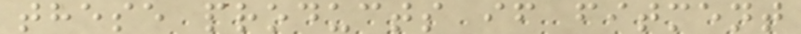these products if fitment
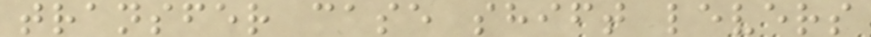transfer case shift levers
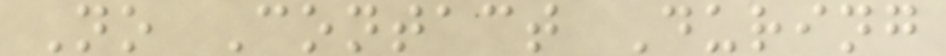No Contact During
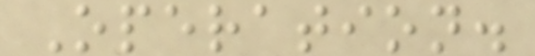Operation.
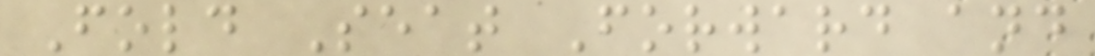Fold Seat Forward and
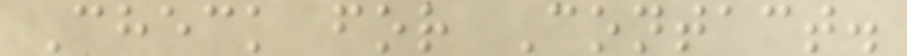Check for Contact.
